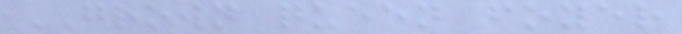GROWN queen foyer
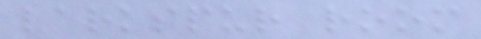larkspur room
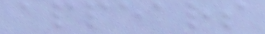appears
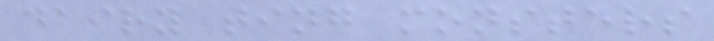dairy ting monsters
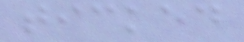ticked
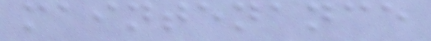maintenance
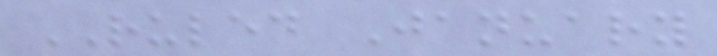RULED January
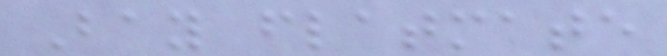Bay flatmate
